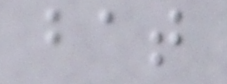bat
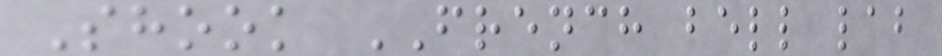Shook FRENCH bell lab
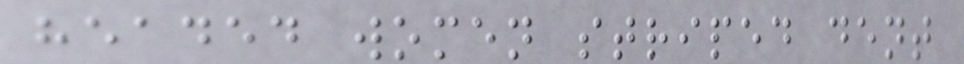headed women striped dent
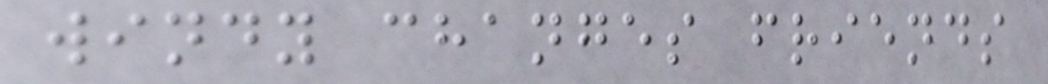windy changes friends
